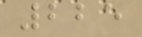225
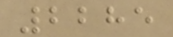2285
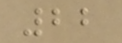22
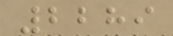2289
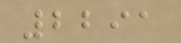2291
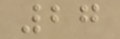27
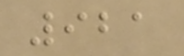921
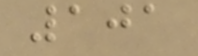101
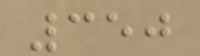350
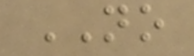NO
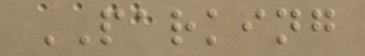PARKING
